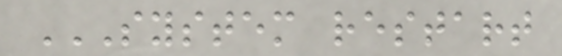SYSTEM RESTART
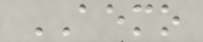AEMO
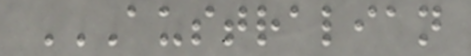AUSTRALIAN
